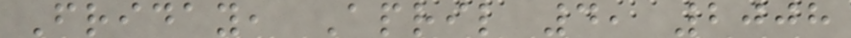Friday, April 4, 2008
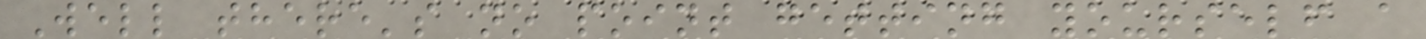Well there's no point getting yourself a
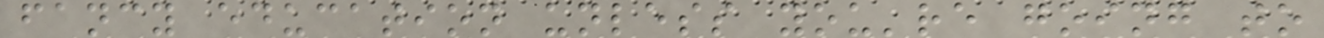fancy education unless you're going to
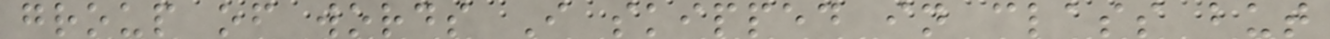group of words I skipped in class but
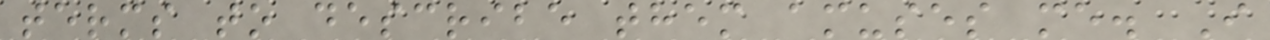terms to describe them amuses me. I
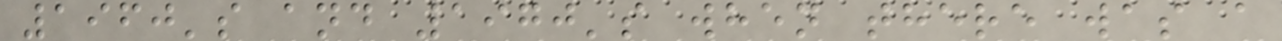1960's and 1970's when there was a
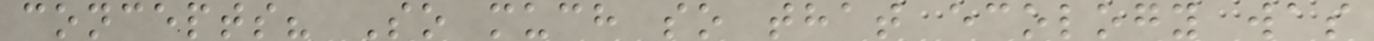concepts? So much so that ecology was
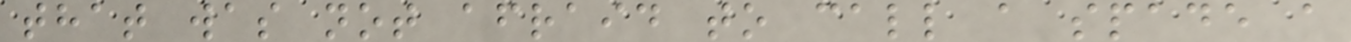that was not afraid to call a spade a
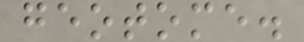geotome.
